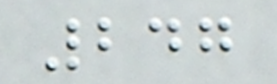247
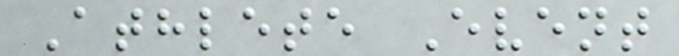Athlete Event
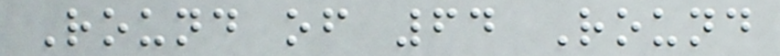Round of 64 Round
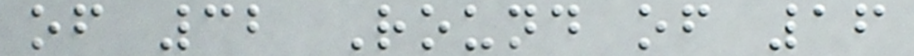of 32 Round of 16
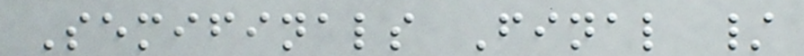Semifinals Final /
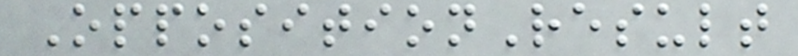OppositionResult
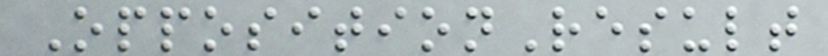OppositionResult
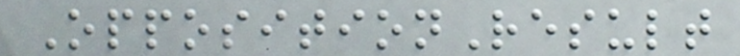OppositionResult
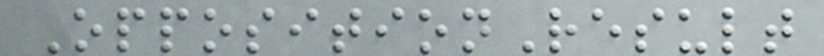OppositionResult
